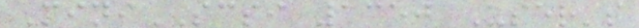MiniSCSI 1350 User's
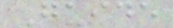Guide
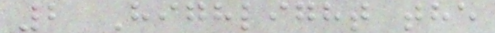2 Highlight the
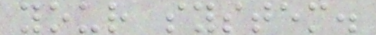your system.
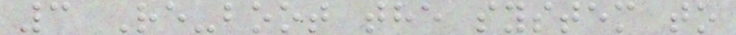3 Re-boot the system to
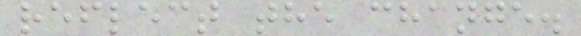reflect the change.
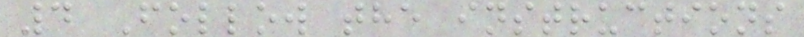4 Follow the instructions
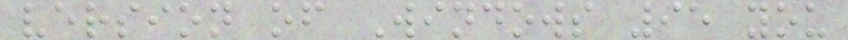version of Windows 95 you
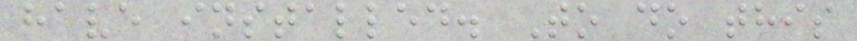have installed. To do this
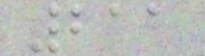211
